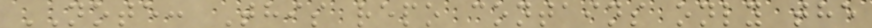NOTE: This repo contains only the
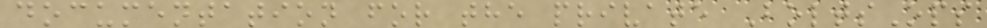documentation for the private BoltsOps
